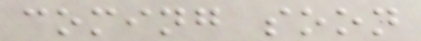coming soon
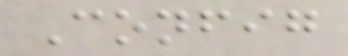Config
